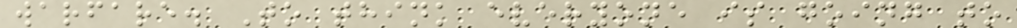warfare. To think everyone is going to
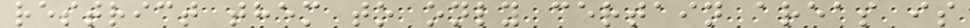restrict them to only certain areas is
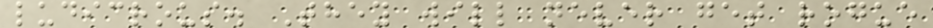ludicrous. They will never get rogue
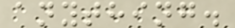anything.
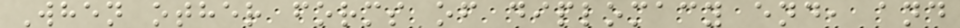When other forms of diplomacy end, and
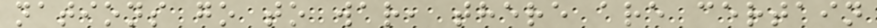nations go to war, there are certain
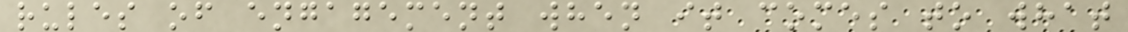rules of engagement when it comes to what
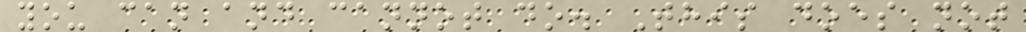you can and cannot do. This does not
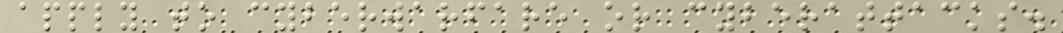apply to cyberwarfare or cyberattacks.
